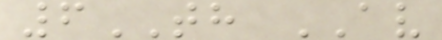6TH AV
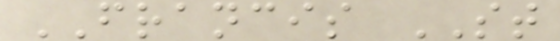FRANCIS ST
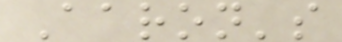Aaron's
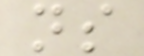ns
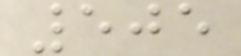505
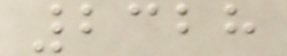2328
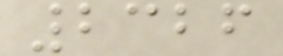2326
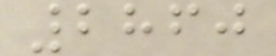2860
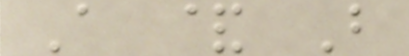A & B
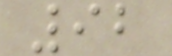92
